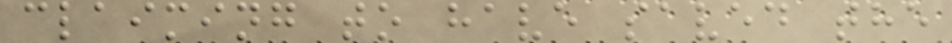claiming to have saved the
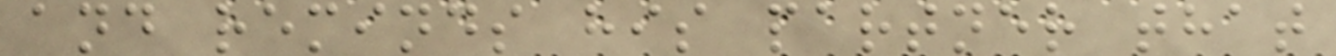and reminds his partner that
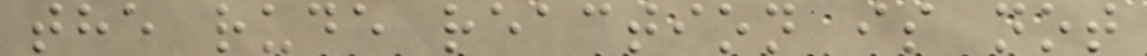the rude reaction is not
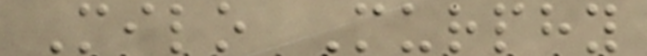Milo Murphy
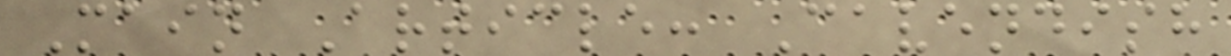Main Article: Cavendish
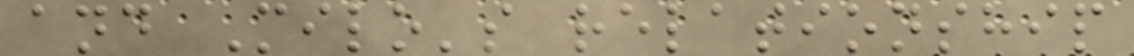and Milo's relationship
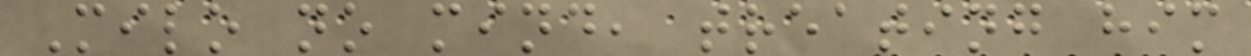Milo no mind, treating him
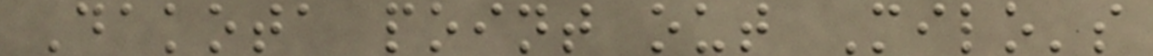Dakota point out Milo's
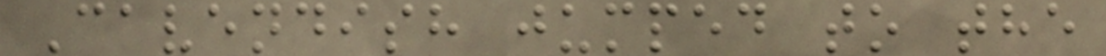Cavendish jumped to the
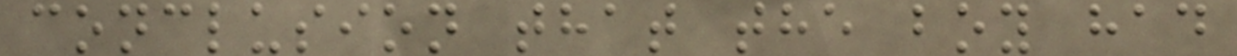conclusion that the boy had
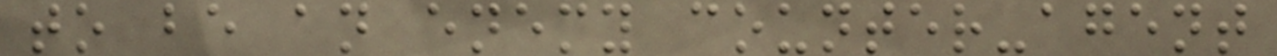to be an enemy counter-agent
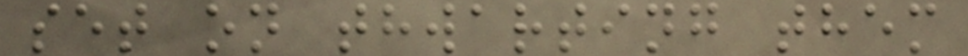set on thwarting them
